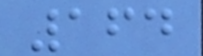164
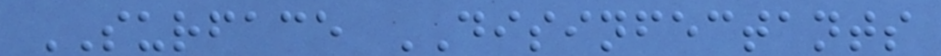SURFACE DISINFECTANTS
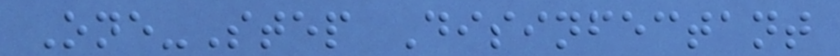One-Step Disinfectant
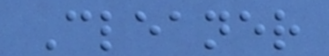Cleaner
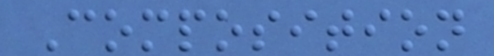Composition
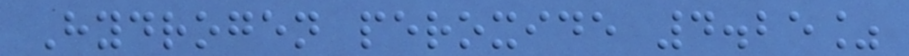Hydrogen peroxide 4.25%
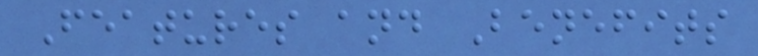Features and Benefits
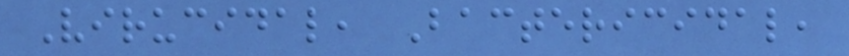Virucidal, Bactericidal,
